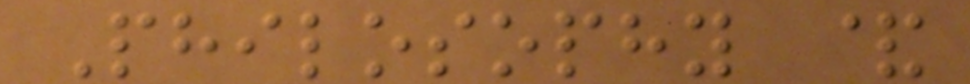Philosophy &
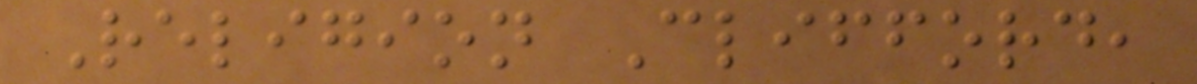Religion Clifford,
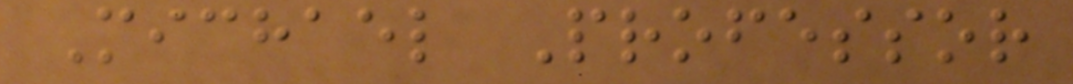Michael Professor
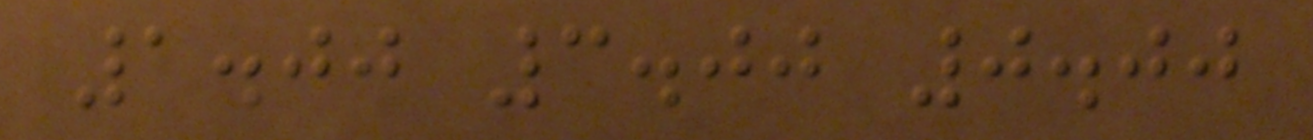1.00 3.00 0.00
